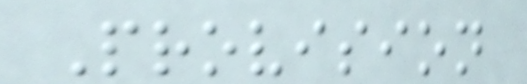Provision
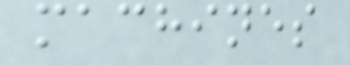machines
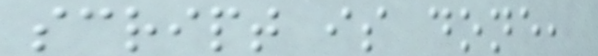script is done,
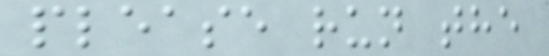please run the
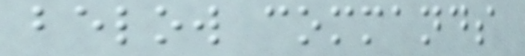below commands
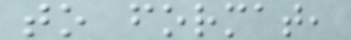to format,
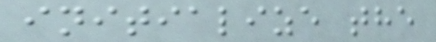initialize the
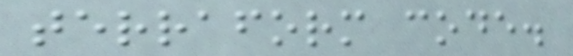terraform code.
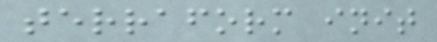terraform init
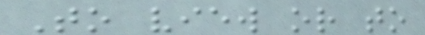To view or to
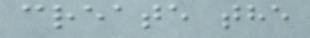create the
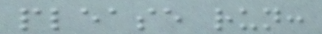please run:
